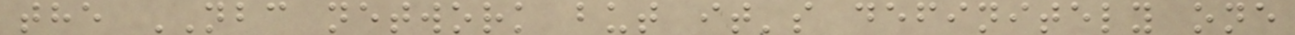the NBC network but it's definitely one
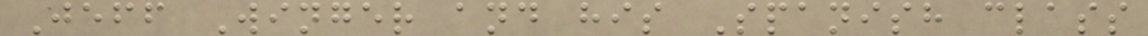Jeff Winger and his Spanish class
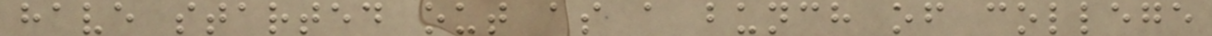have started out as a bunch of college
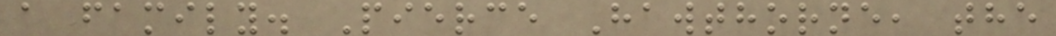a family. Pierce Hawthorne, the
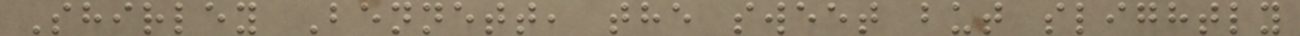Shirley Bennett, the sweet but slightly
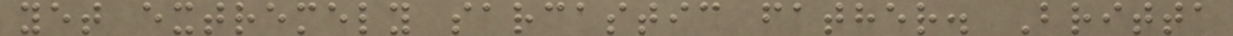yet extremely sarcastic father. Britta
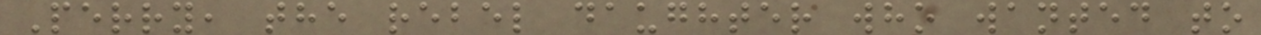Perry, the rebel daughter who wanted to
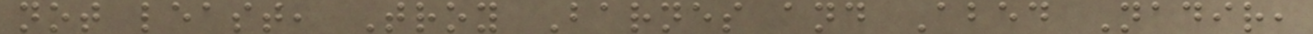not least, Troy Barnes and Abed Nadir,
